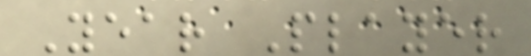Year Player
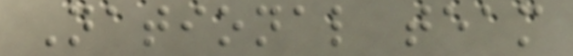National team
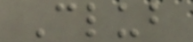Club
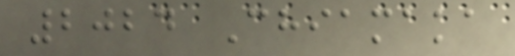2024 Chiamaka
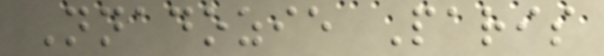Nnadozie Paris
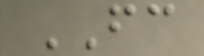FC
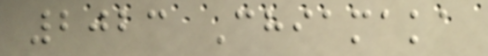2023 Chiamaka
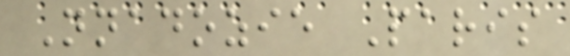Nnadozie Paris
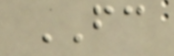FC
